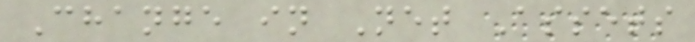Change in Net Assets
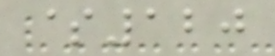$120
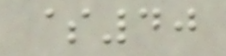$40
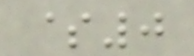$0
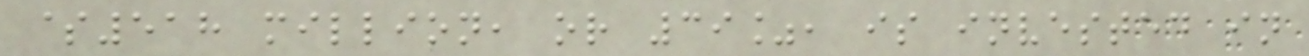$518 million, or 39%, is invested in
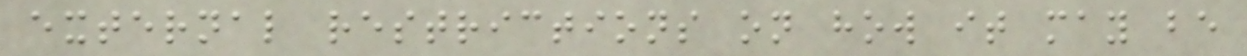external restrictions on how it may be
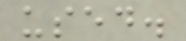used.
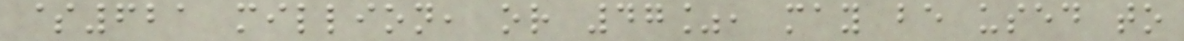$621 million, or 47%, may be used to
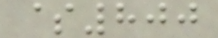$800
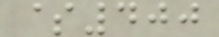$400
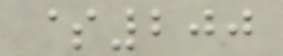$200
